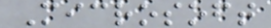Microsoft
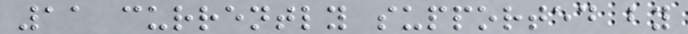11 currently supported by
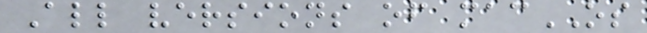All versions of macOS
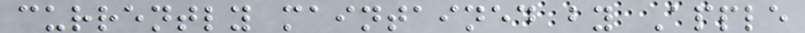currently maintained by Apple
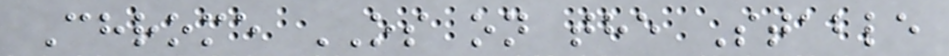Chrome OS on the Stable
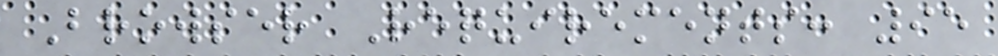Browser Requirements: 95
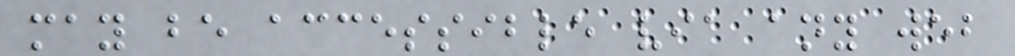may be accessible via any web
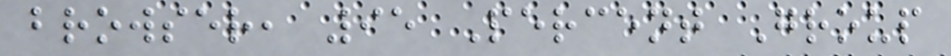browser, 95 Percent Group
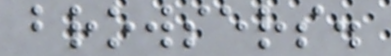browsers.
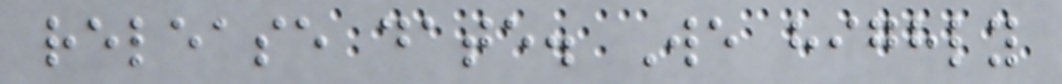release date. We highly
